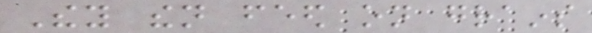They then feed on grains
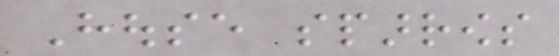House sparrows
